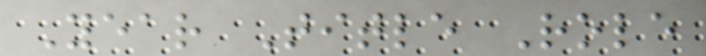Year Title Role
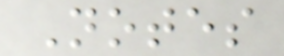Notes
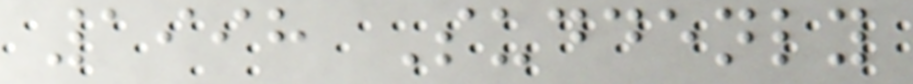1998 Suddenly
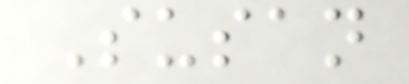Susan
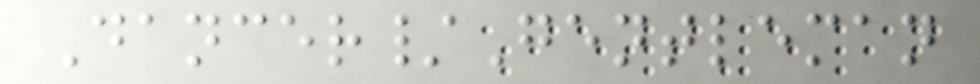Dancer/Gentleman
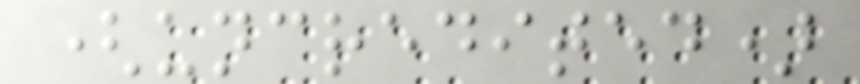(uncredited)
